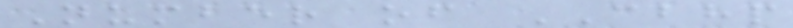Number of CBHP
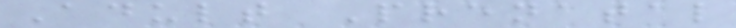Adult Prenatal
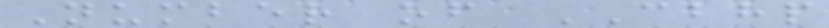Number of CBHP
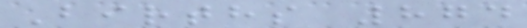Births 874
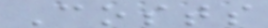Costs
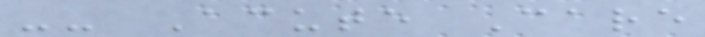-- Acute Care
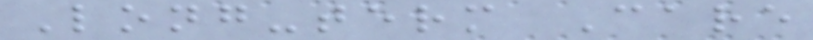Long-term Care
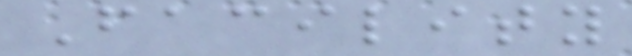Facility
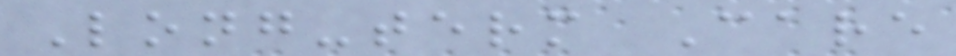Long-term Care
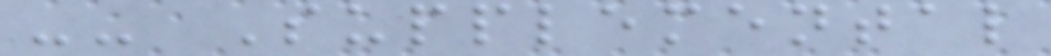-- Supplemental
